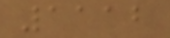1112
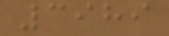3989
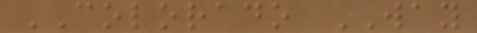COLORADO WAY
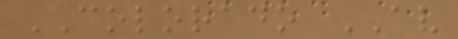COLORADO AV
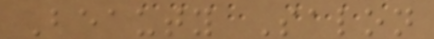Beauty Salon
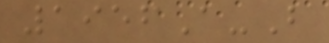1956A-B
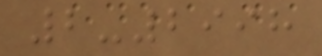2-2998
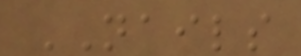NAILS
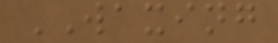WAXING
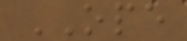OPE
